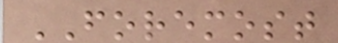FOREMOST
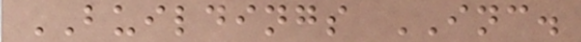BUILDINGS INC.
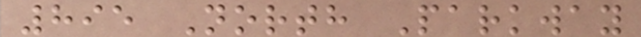895 North Parkway
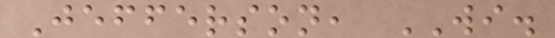Jefferson, WI.
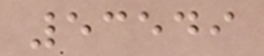53549
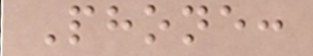Phone:
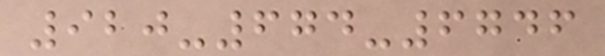920-674-6746
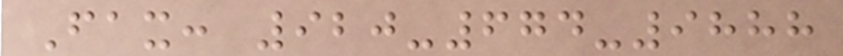Fax: 920-674-9888
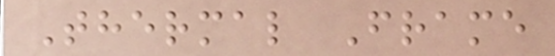Thermal Frame
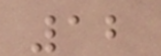12
